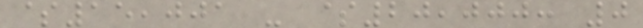$15,001 - $20,000: 0
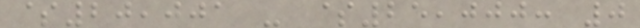$20,001 - $25,000: 0
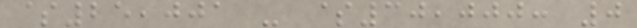$25,001 - $30,000: 0
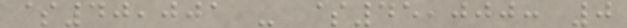$40,001 - $45,000: 0
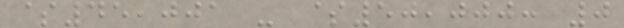$45,001 - $50,000: 0
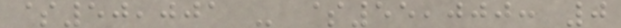$50,001 - $55,000: 0
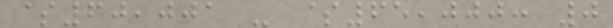$60,001 - $65,000: 0
